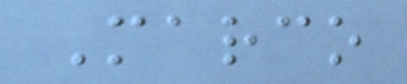Marco
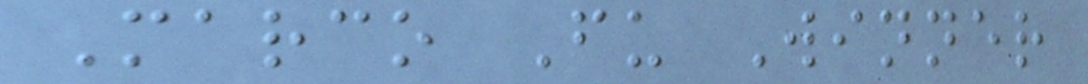Marco Fu Winner
